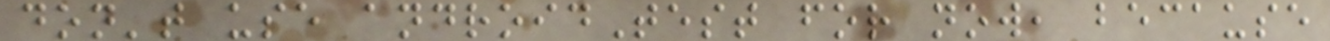don't use androidTest for now, because
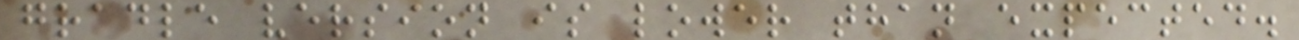gradle version is lower than expected.
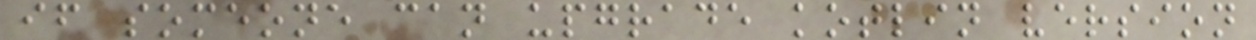if someone can upgrade kotlin version
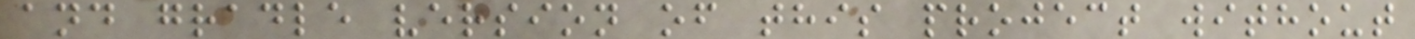and gradle version of this project without
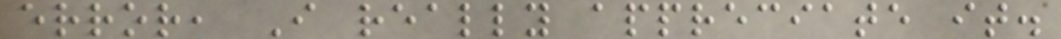error, I really appreciate it.
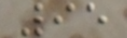95
